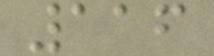116
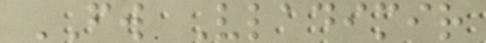FW Vladimir
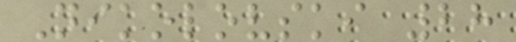Nikolovski 28
